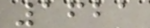1621
